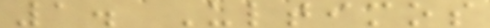1. Ultimos
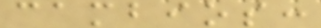cambios:
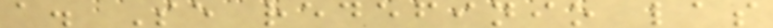a. Se redefinio las
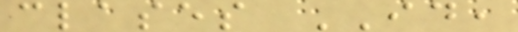clases ID,
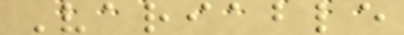Variable
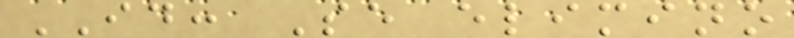ID: Se elimino
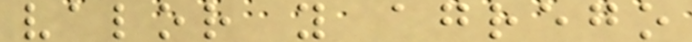valor y agrego
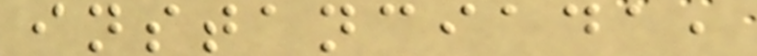instanciada,
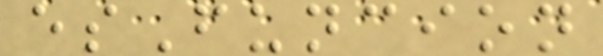esFuncion
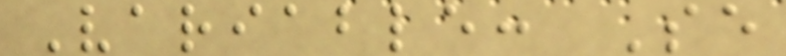Variable: Se
